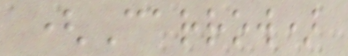(Carrow)
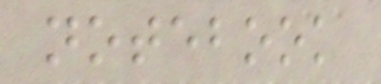notebook
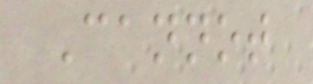Cannot
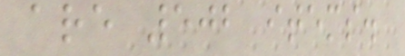are 502 items.
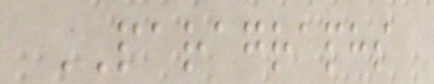PARAGRAPHS
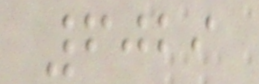6029
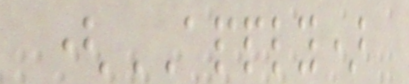(APPLY)
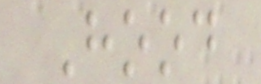Hood
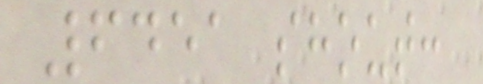6451 shout:
